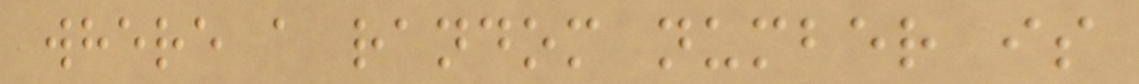where a random number is
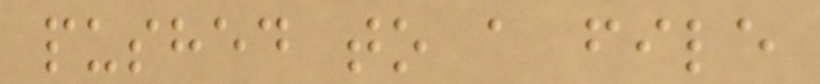pushed to a file
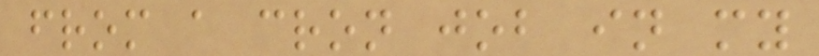from a cron job in my
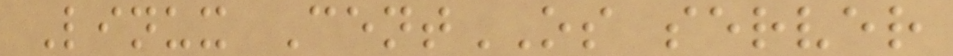Linux CentOS server
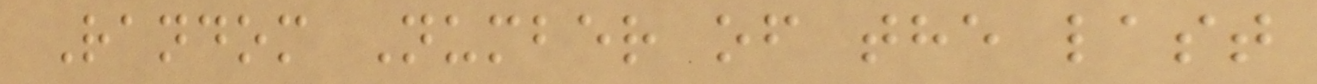Random Number of the last
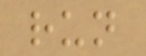run
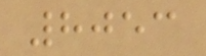8053
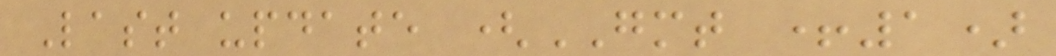Last update (GMT +1)
